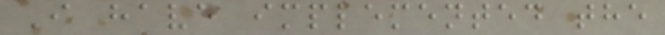I have implemented the
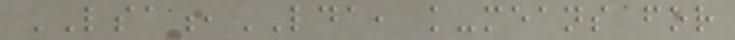LSA,LDA, k-means for
